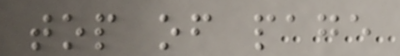top of page
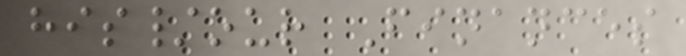his/our Finances
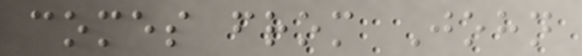comes from John
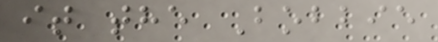it the Bobbie
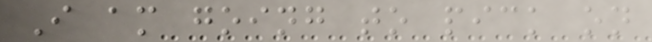I am going to pick on
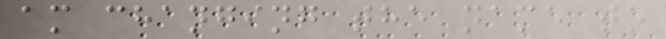am changing the name to
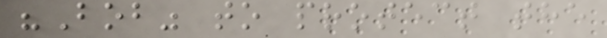"Bob" to protect the
